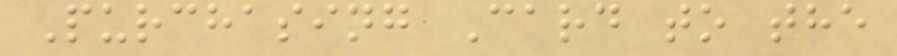Purchasing Card to the
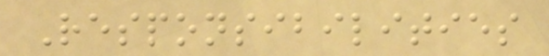Responsibilities
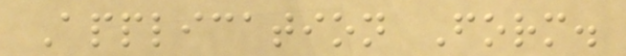Application Form.
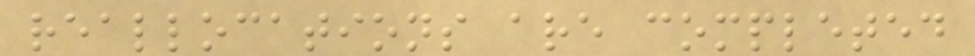reallocations are completed
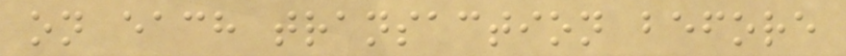on each transaction before
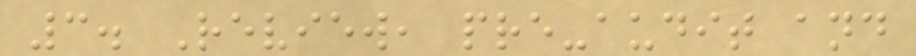3. Review, pre-audit and
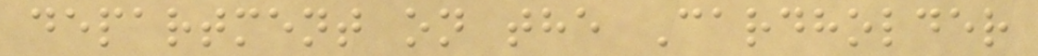department on the Cardholder
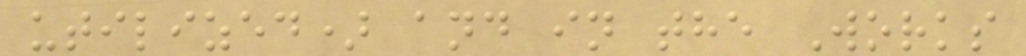utilized) and in the Works
